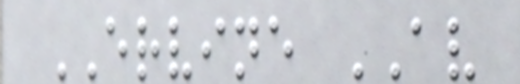ERVINE AV
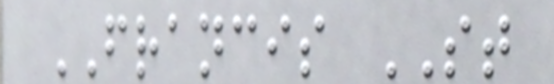FRANCIS ST
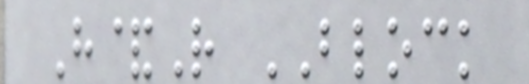H&R BLOCK
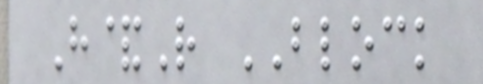H&R BLOCK
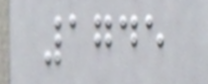1745
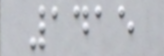1415
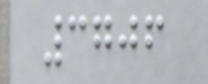3706
